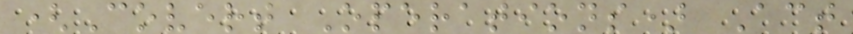(Covert Operations) Act
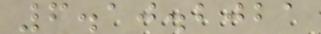6.10.2021
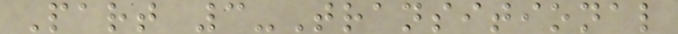Part 3-Transitional
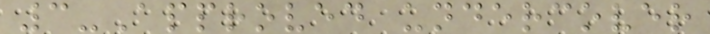3-Approved undercover
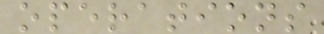operations
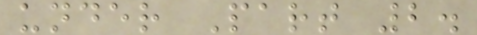under Part 2.
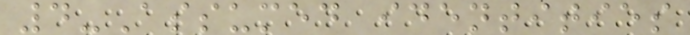4-Assumed identities
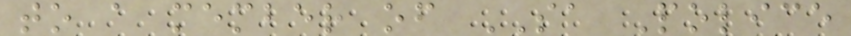to a member of SA Police
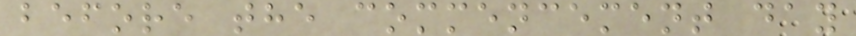before the commencement day
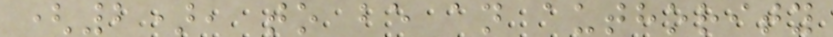(2), to be an authority
